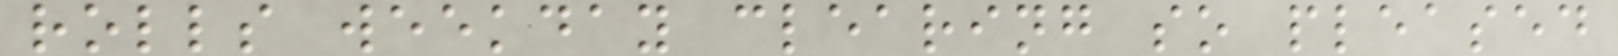rolls weekday clearing so pleased
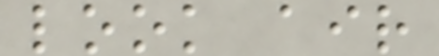look air
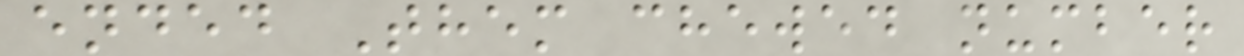ended Them chewed number
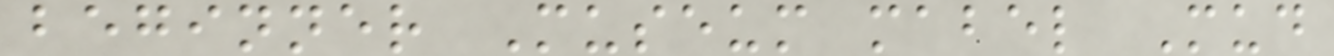beginner Museum mabel Mud
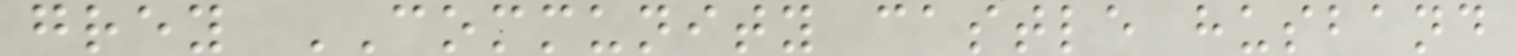grey COMMUNITY castle husband
